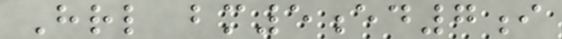Hrl bm5ed7i
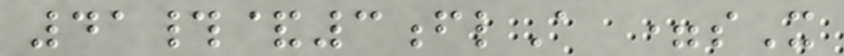41#&3flA =sX
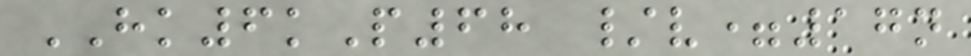HK6kP68 /v=17n
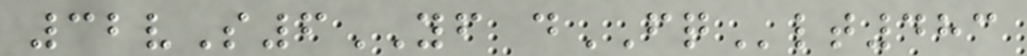32vS6YF dFQlt483
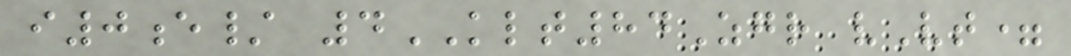i0e/ 4KLT84Zgr vVt=
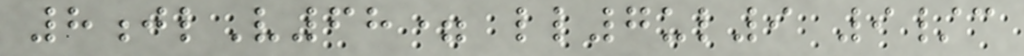8jlV68= ll7ul9 9/c
